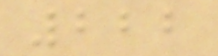222
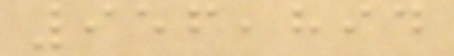956,894
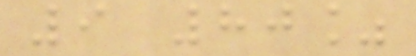9 80%
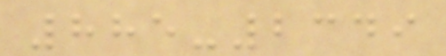885-2349
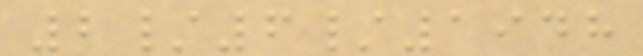2/6/1948
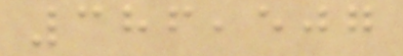386,507
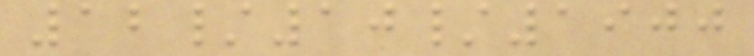12/10/1900
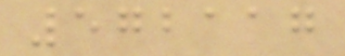572117
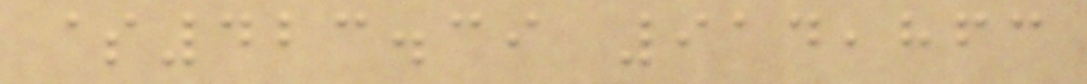$423.39 914,863
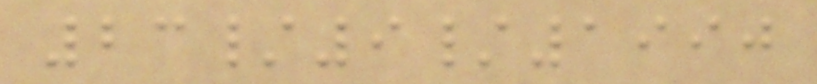23/9/1990
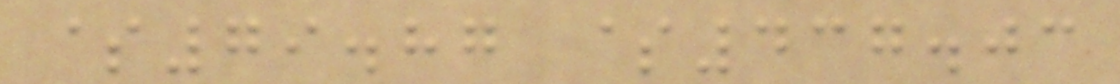$79.87 $437.03
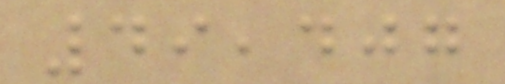49,407
